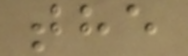the
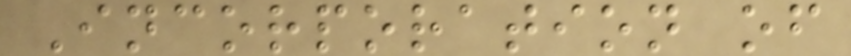Incorporation of
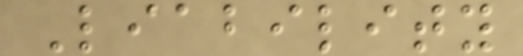Liability
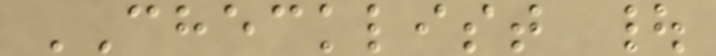CHECKLIST |
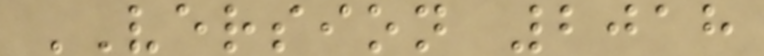VERSION 2018
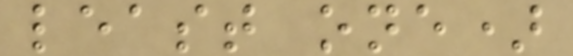least one)
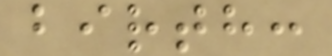birth:
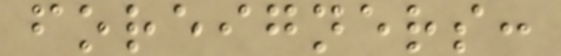foreigners:
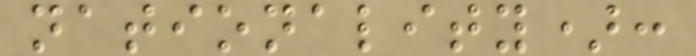nationality):
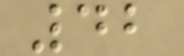42
